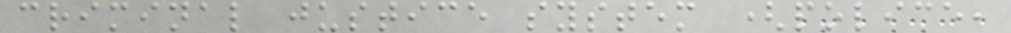criminal justice system (police,
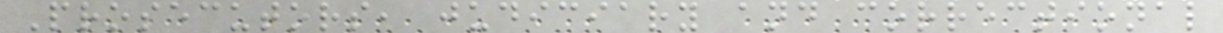Prosecutors, judiciary and correctional
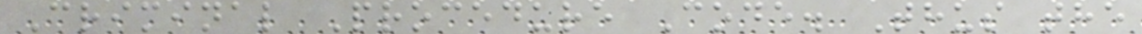Criminal Procedure Code. Thus the
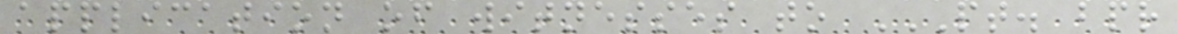application of witnesses to PT. BPR
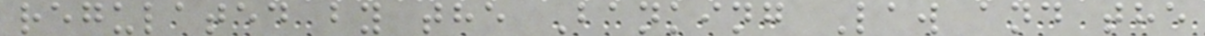regulated by the Banking Law and the
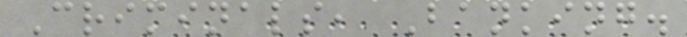Criminals, Banking.
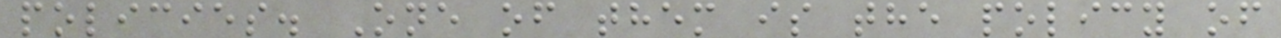policies. One of them is the policy of
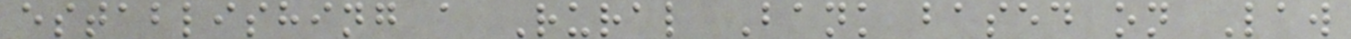establishing a Rural Bank based on Law
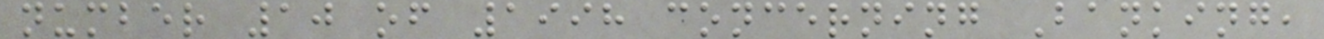number 10 of 1998 concerning Banking,
